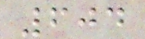604
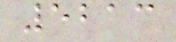5213
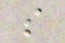s
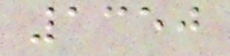1350
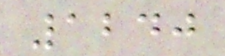1240
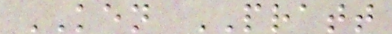KEN PRATT
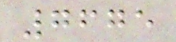7675
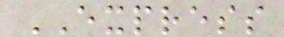EXPRESS
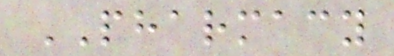PHARMACY
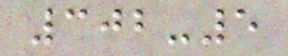302-5
